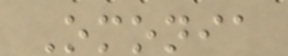Omonia
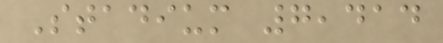Stadium 7,414
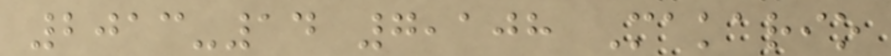2013-14 7,108 Makario
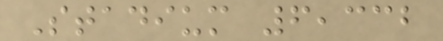Stadium 6,332
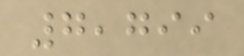7,799
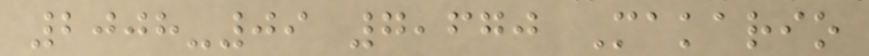2008-09 7,670 Makario
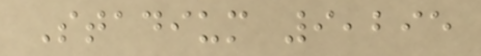Stadium 9,295
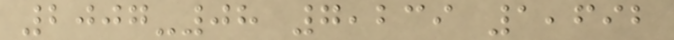2007-08 7,239 1,692
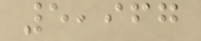5,967
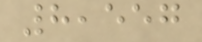8,557
